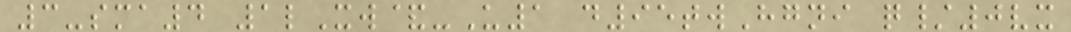3-sma4 1lXw&-U1 d95twHgni q/0vx
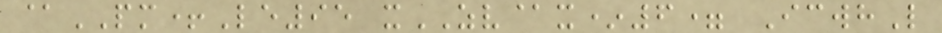@PM+Le95 xZV@x*6= IcwhL
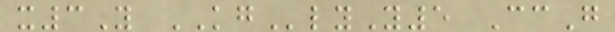x3Y KGlyY5 CcG
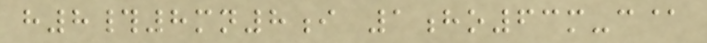h8#8mn8i 1ho63m-c@
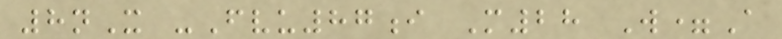8nX -Fvu87i M28 W=A
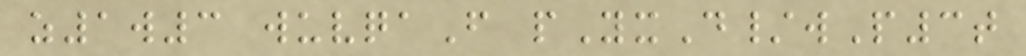z1w3 wuvqaF pYxD/wP3t
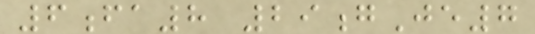6fa8 29gJe7
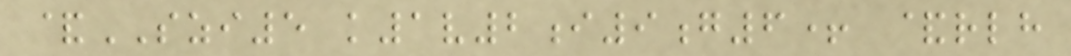&SZI5 k1v2i9g6+ &rlh
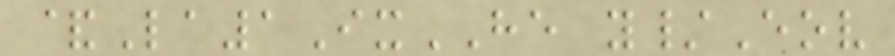&La1IxHE y/Eov
